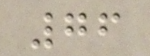76
